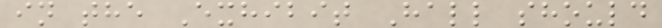in the Exhibit Hall should
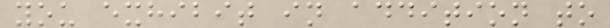you exhibit in addition to
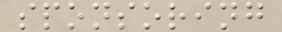sponsoring
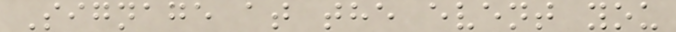Signage at the event you
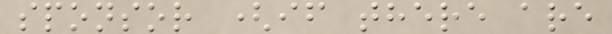sponsor (if there are
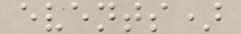events)
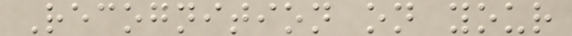Recognition on your
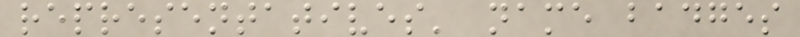representatives' name badges
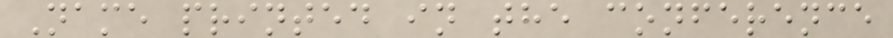Name printed in the conference
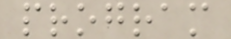program
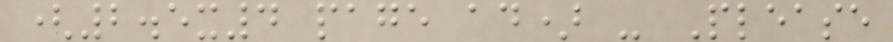(2.5x4 page ad) - Please
